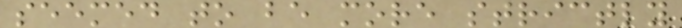seemed to be more strictly
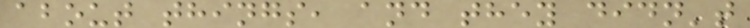about things, and they didn't
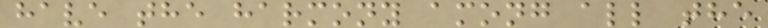have the harmony among all the
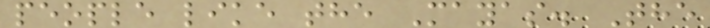people like the Mayas. The
